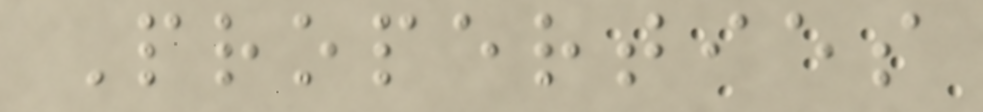Properties
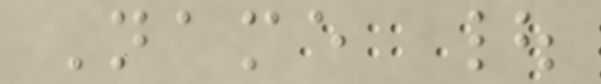Name |
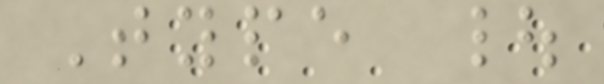Type |
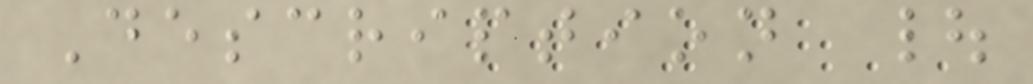Description |
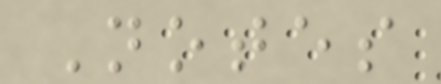Notes
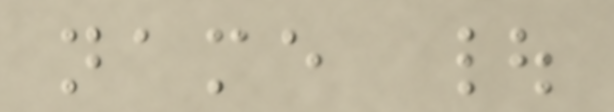name |
